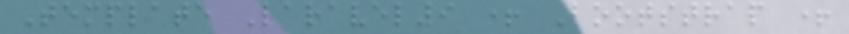Template Laravel9 + Bootstrap +
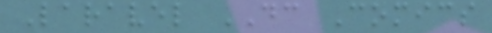Laravel DC Comics
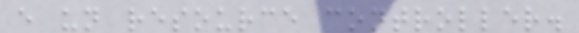e un resource controller.
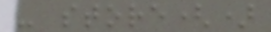- store()
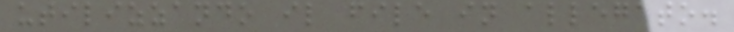utilizzando il file in allegato.
